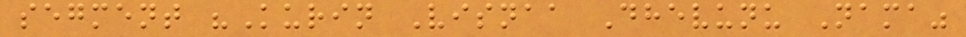segment "Kurin Visnaa Dhevunu Nama"
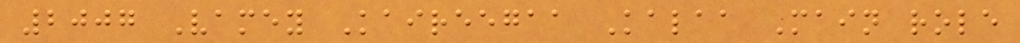2007 Vamey Kaireegaa Kalaa Main role
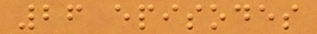26 episodes
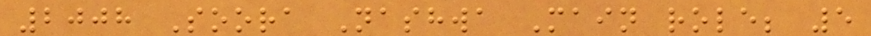2008 Soora Nashwa Main role; 5
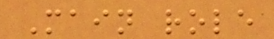Main role
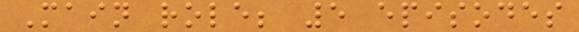Main role; 5 episodes
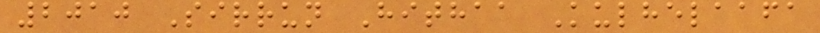2010 Sirrun Hithaa Kulhelaafa
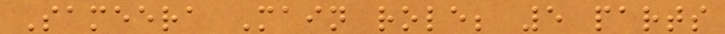Sameera Main role; 5 parts
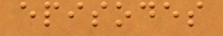episodes
